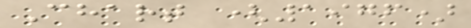Chart (1976)
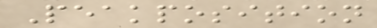Peakposition
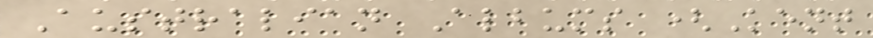Australian Albums (Kent
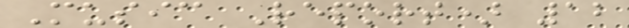Music Report) 12
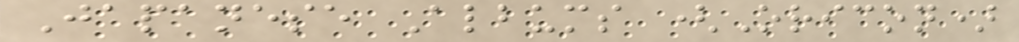Japanese Albums (Oricon)
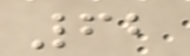62
